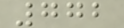772
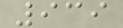939
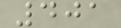401
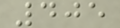405
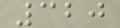320
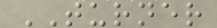TURNER
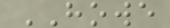HOWE
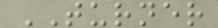TURNER
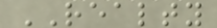REALTY
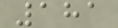181
